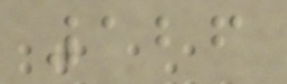126
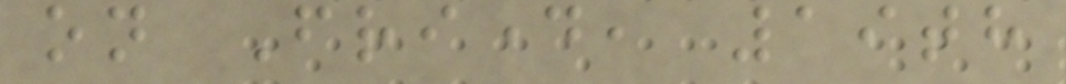on Friday, 19th
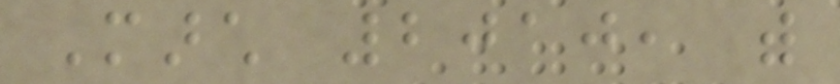March 2010, with
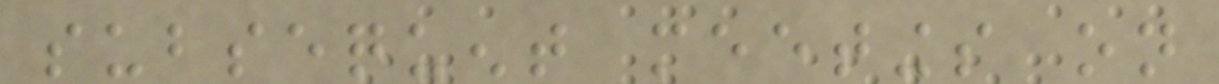subsequent meetings on
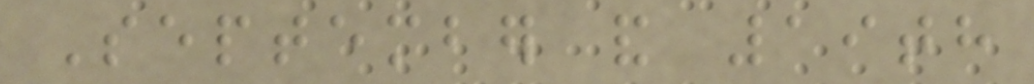September and 19th
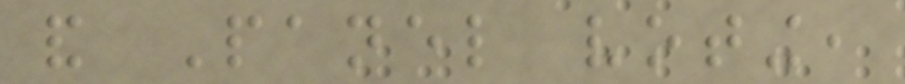and Panel voting,
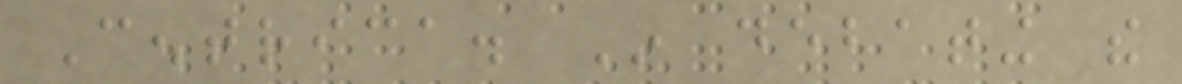Centrica. In debating the
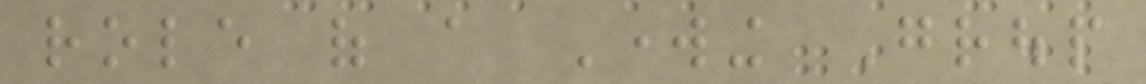role of a Working Group
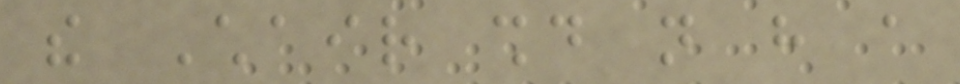the Chair should not have a
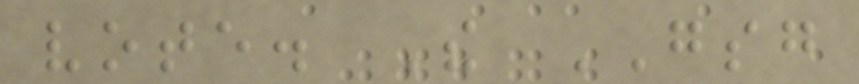vote. The GSG
